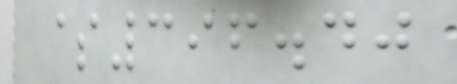$396.40
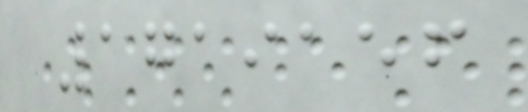1719156
